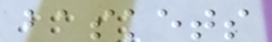baskets
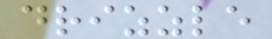drizzle
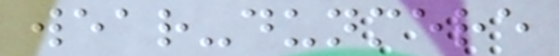wear-dunmere
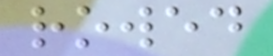rowed
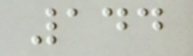144
